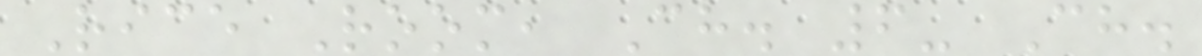Rice Room, Ch. 6- Ch.
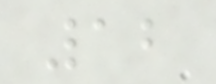12
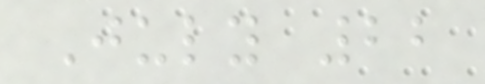July 22
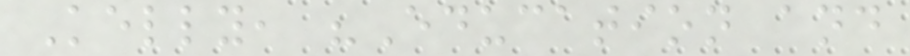Kelly, "Education and
